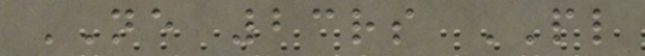NE 23rs PL
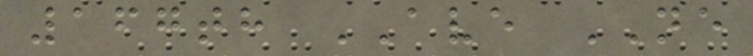167th AVE NE
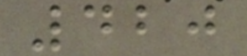420
